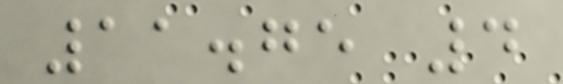11.75 4
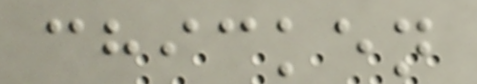chicken
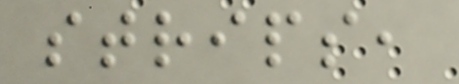strips,
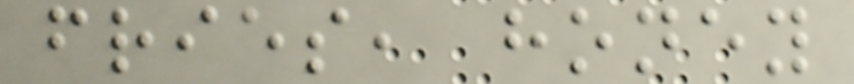fries, honey
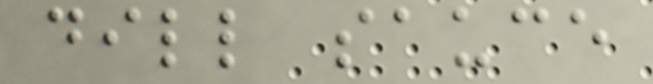dill sauce
